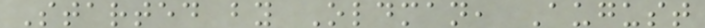Started by Oldman, August
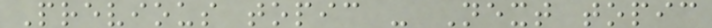Previous topic - Next topic
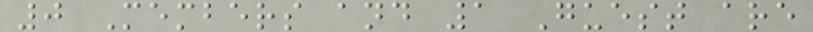0 Members and 1 Guest are
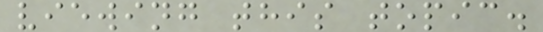viewing this topic.
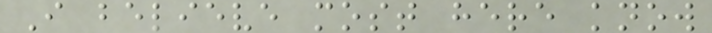I believe most here know
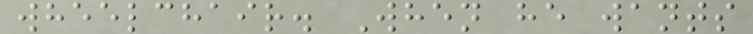wheelchair. When he wants
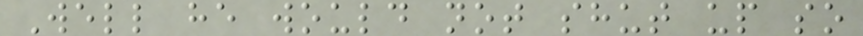Well he would not shut up so
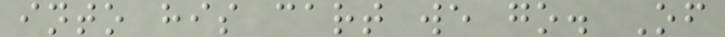into his cart we go. Of
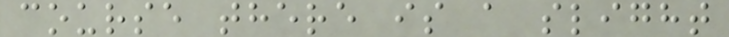course there is a slight
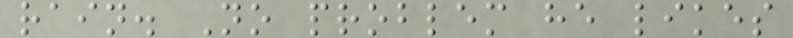rain. No problem he likes
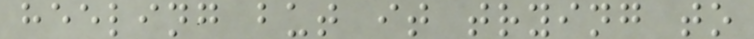heeling but it trying to
